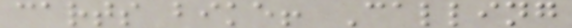carts bike! Calling
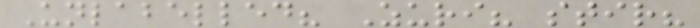Unlabelled? Zuri? stir?
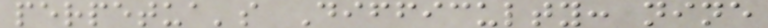perpetua's Difficulty: nine
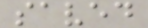saved
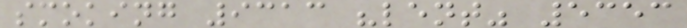smoking 9313 "lent" 5353
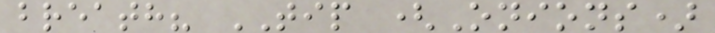breath? TIP (Onions)
